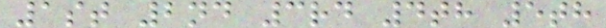1st 2nd 3rd 4th 5th
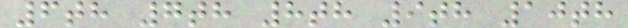6th 7th 8th 9th 10th
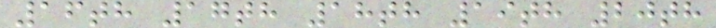16th 17th 18th 19th 20th
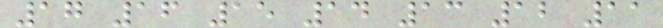17 16 15 14 13 12 11
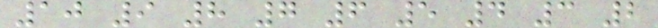10 9 8 7 6 5 4 3 2
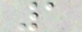1
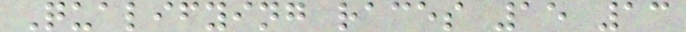Qualifying races 15 13
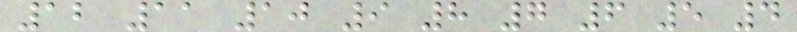12 11 10 9 8 7 6 5 4
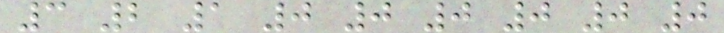3 2 1 0 0 0 0 0 0
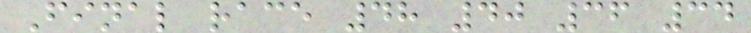Final race 48 40 36 34
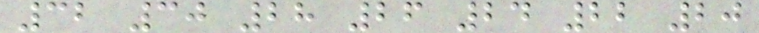32 30 28 26 24 22 20
